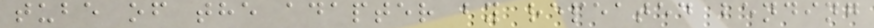tube of the adapter by repeated bending
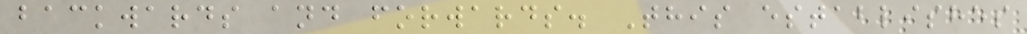backwards and forwards. This establishes
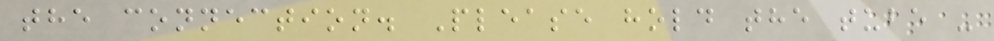the connection. Please hold the tube -
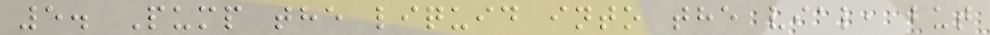5. Pump the liquid into the vial, but
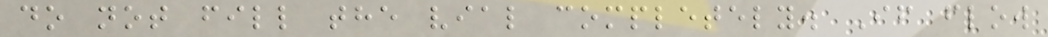do not fill the vial completely. If flow
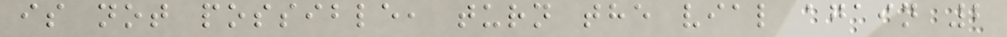is not possible, turn the vial again 2
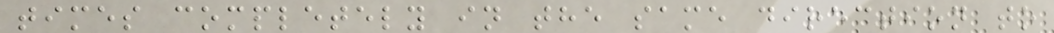times completely in the same direction to
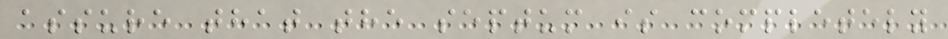assure that the septum is completely
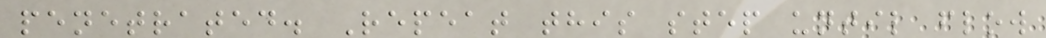penetrated. Repeat this step until flow
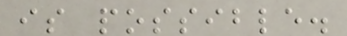is possible.
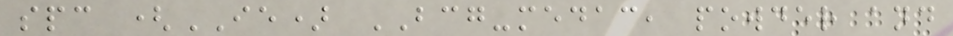spc (IE) BCG-medac, powder and
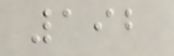192
